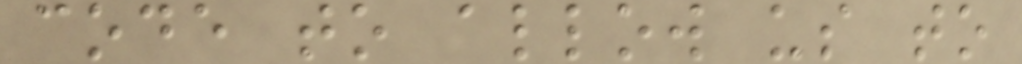code to allow us to
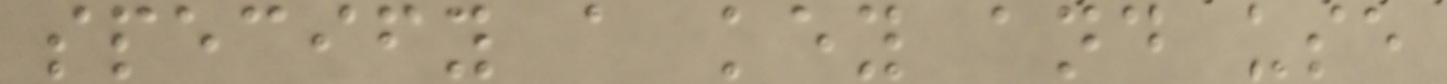specify a key and use
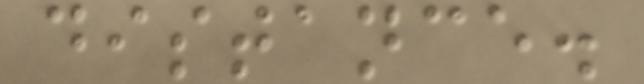distance.
